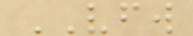VFW
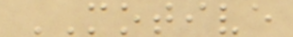MOTIVE
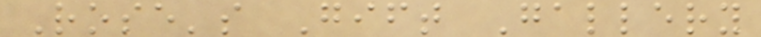Rose's Gift Gallery
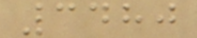3480
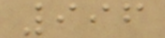996
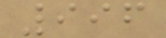996
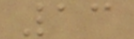13
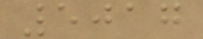5017
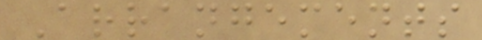Arrangements
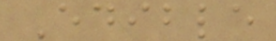Edible
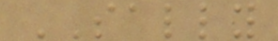SALLY
